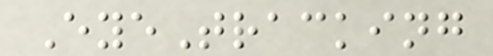EyeTracking
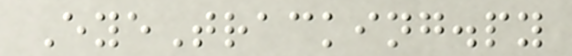EyeTracking.py
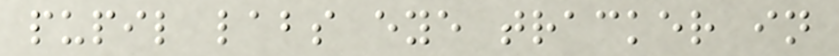pupil labs eye tracker in
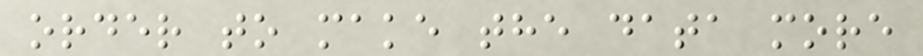order to make the data more
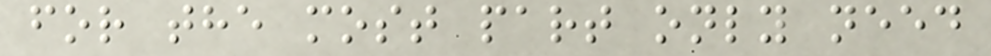for the most part only need
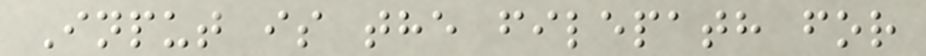Input is the filepath for
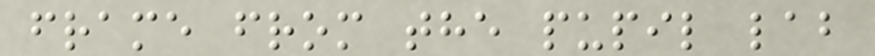frame from the pupil lab
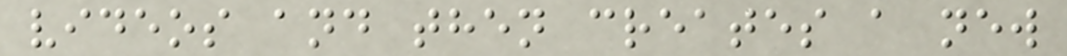videos and then creates a new
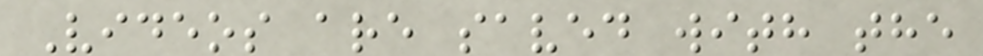Videos are saved with the
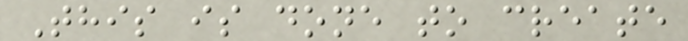This is done to create
